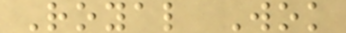Royal Wok
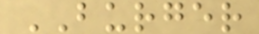BURGER
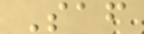Saf
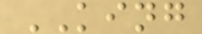KING
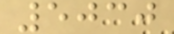5030
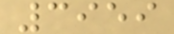3959
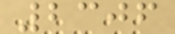2306
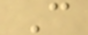C
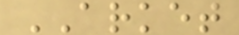ARKET
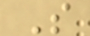S
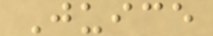Juice
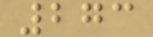273
